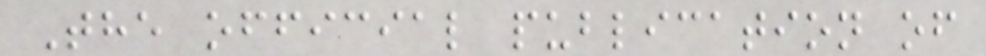The official publication of
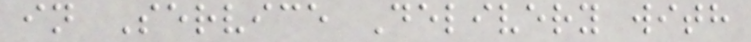in Service Delivery with
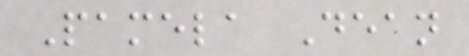Pamela Dean
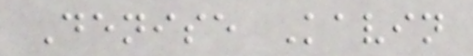Denise Kavin
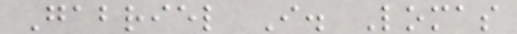Gabriel I. Lomas
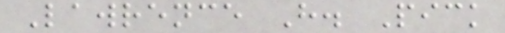Lawrence H. Pick
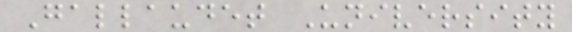Gallaudet University
